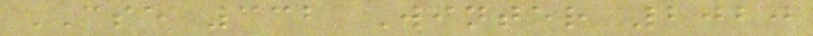CSE 332 Winter 2020
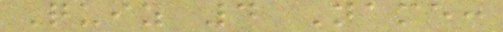Quiz 4 Name:
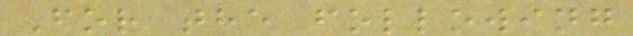For the following
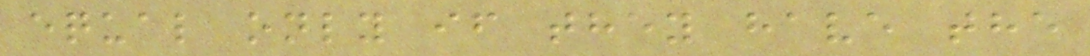equal only if they have the
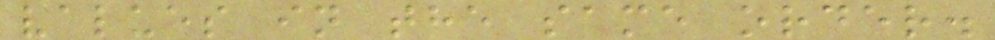values in the same order.
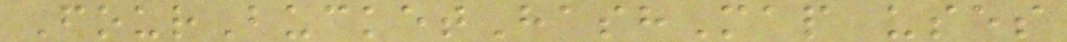FourBucketHashMap uses
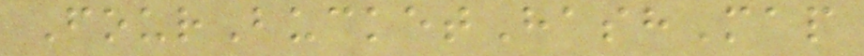FourBucketHashMap
